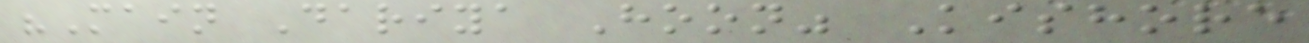"Main Dariya Hoon" Kishore
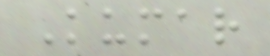Kumar
